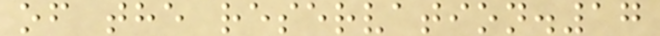of the reservation.17
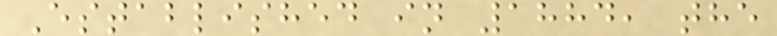Established in 1884, the
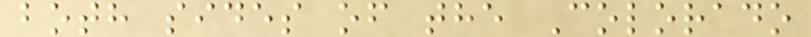both sides of the Colorado
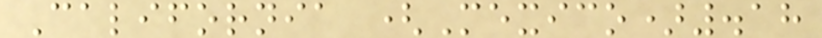California (Mexico).18
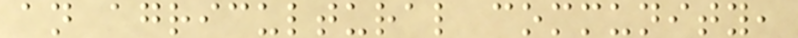an agricultural community,
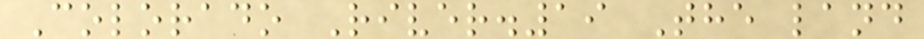Colorado River.19 The land
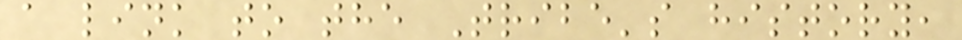a link to the Tribe's history,
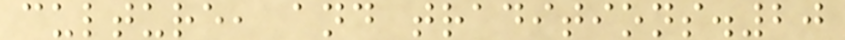culture, and traditions.20
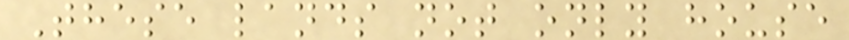These lands not only house
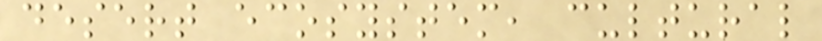desert ecosystem, cultural
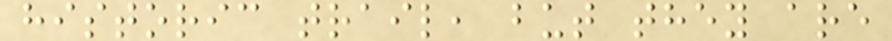historic trail, but they are
